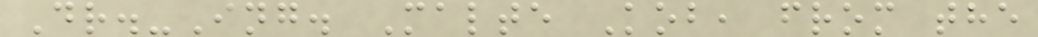Dr.-Ing. Malte Kob, from the
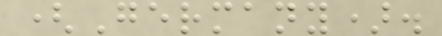(Germany).
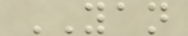YAN
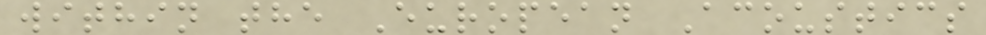within the European Acoustics
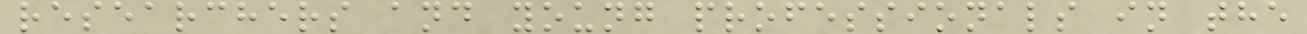researchers and young professionals in the
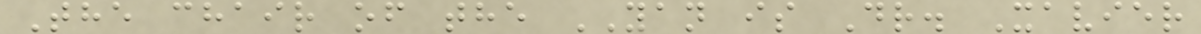The chair of the YAN is Dr. Xavier
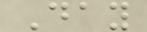Day
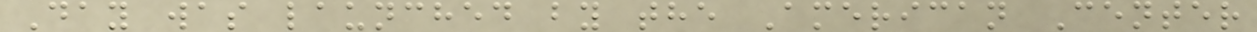Day was launched by the American Center
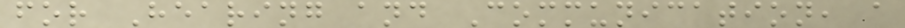for Hearing and Communication, a
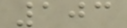103
